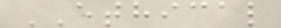ETHICAL
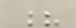?
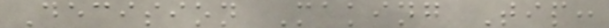Decision Making Tip:
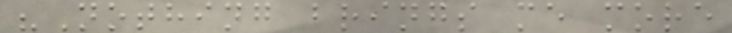"Nothing brings me more
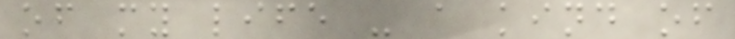of my life - a kind of
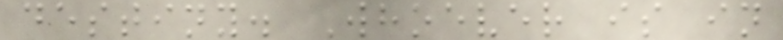destiny. Whoever is in
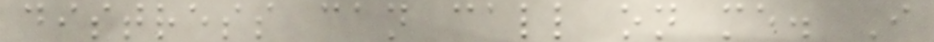distress can call on me. I
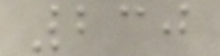230
